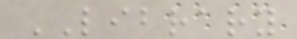LIBRARY
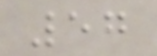57
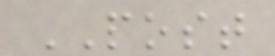POST
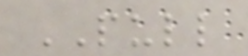PULL
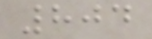804
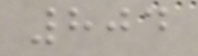804
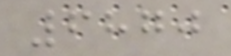6870
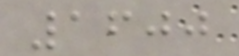1600
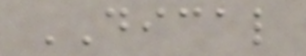DICAL
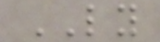LY
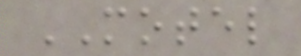MOTEL
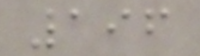196
